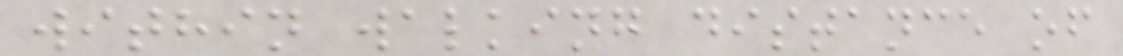within walking distance of
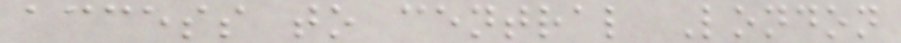access to central London
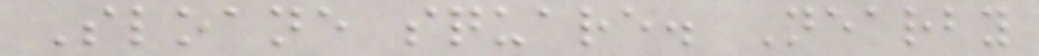Sloane square. Nearby
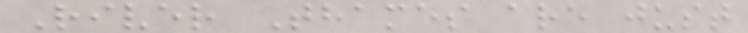River Thames are just
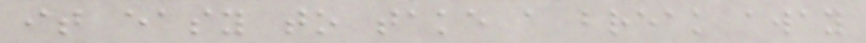it easy to take a break away
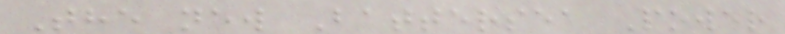The new Battersea Power
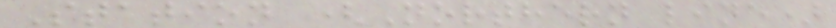Station (Northern line)
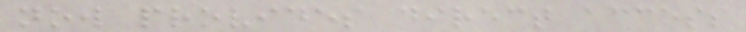now provides direct access
